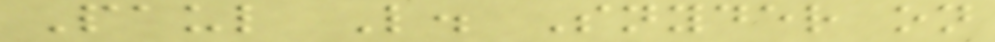Paul L. Snyder on
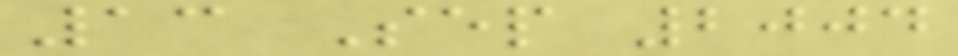13 Sep 2004
